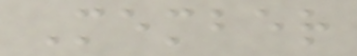Member
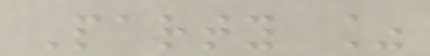Party %
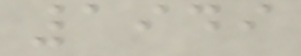1949
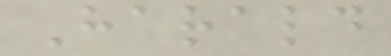Harald
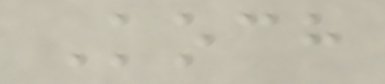Koch
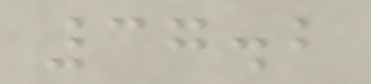37.2
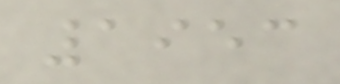1953
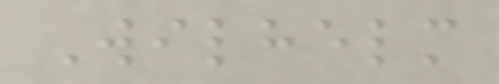Wilhelm
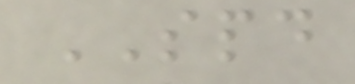SPD
